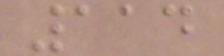114
